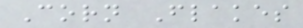Corn Flakes
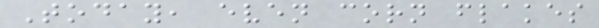Today, even corn flakes
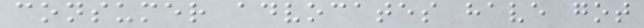consumer advocates have got
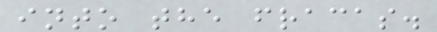into the fracas.
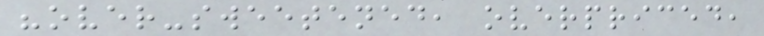"over-sweetened, overpriced,
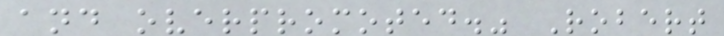and overpromoted." Robert
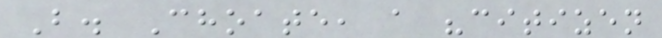B. Choate, a "citizen
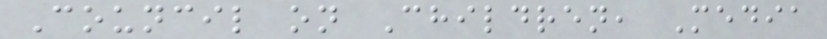Council on Children, Media
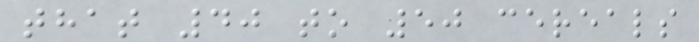that 40 to 50 cereals
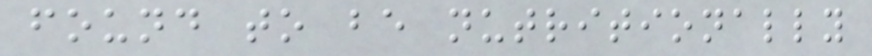found to be nutritionally
